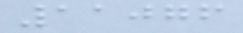11076
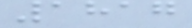1817
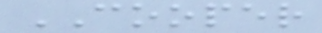COOPER
